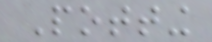Potting
